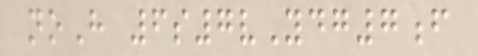noH 6s7vYdg7f
